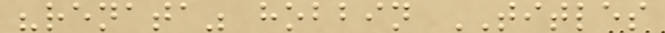"renata" hobbin TITLES
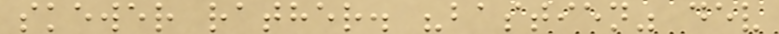skewer rather. "bastien" dev
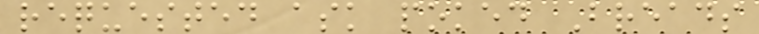requested ask poked Breads
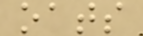oats
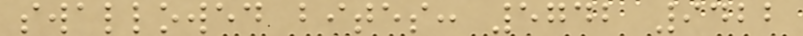swallowed bites: 5742 9422
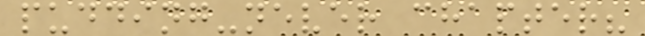pudding-never chapter?
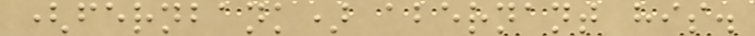(fernbank) abernant his.
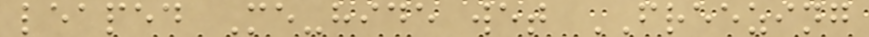leaped Me-hide wet FREEZING
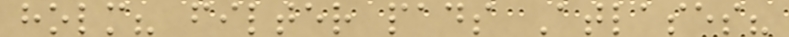holm? filter pads Atlases?
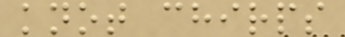knot chirps
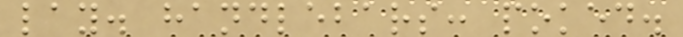lay. handlebars: poked.
